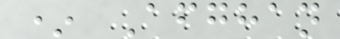* Afghan
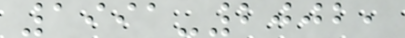1991-2002,
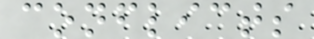conflicts
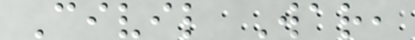Civil War,
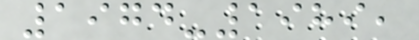1974-1989,
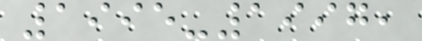1995-1997,
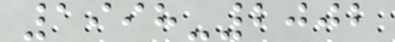1998-2002
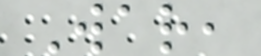War,
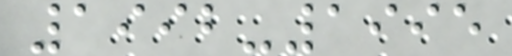1992-1995
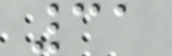31
